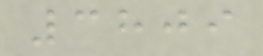3809
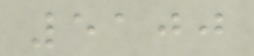5100
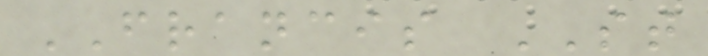FRANCIS ST
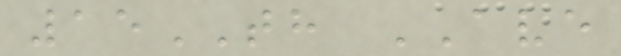15TH AVE
